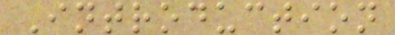Introduction
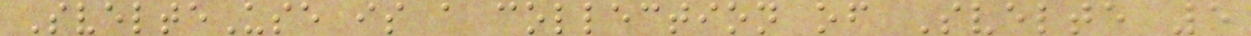SvelteUse is a collection of Svelte 5
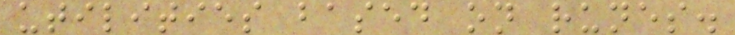utilities based on runes.
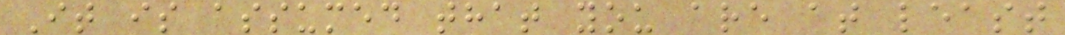It is assumed that you are at least
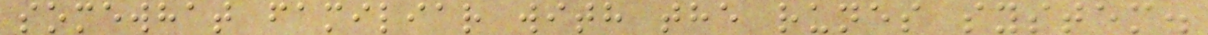somewhat familiar with the runes system.
